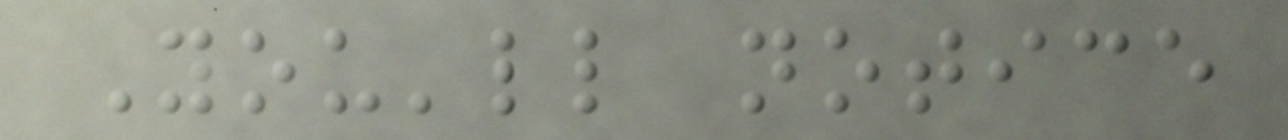You'll notice
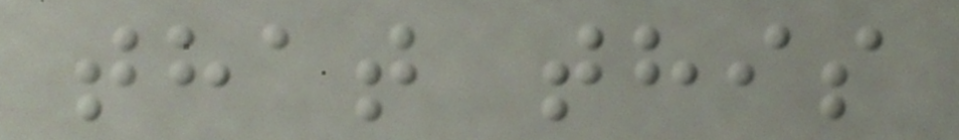that this
